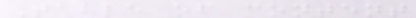Table of content
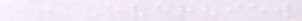+ Overview
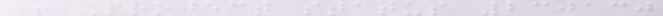+ Project status 230130
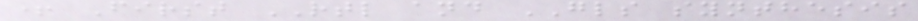+ First RTL and GLS synthesis
